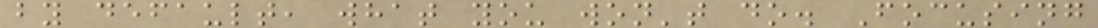by default, what you won't do. Focusing
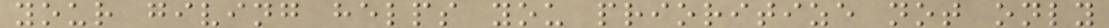your giving helps you prioritize not only
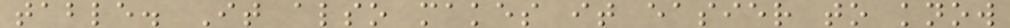table. It also makes it easier to know
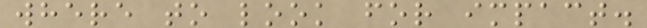where to look for impact.
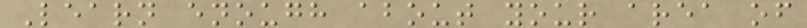Learn enough about your area of
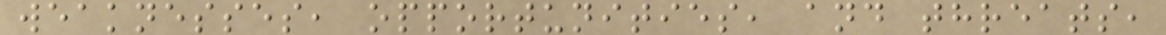weaknesses, opportunities, and threats,
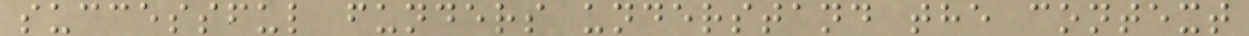successful funders understand the context
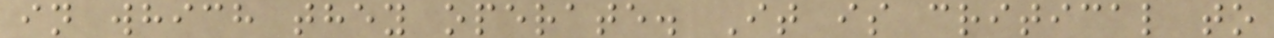in which they operate. It is critical to
